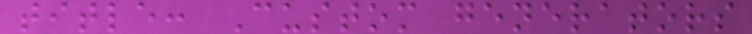title: Custom generators
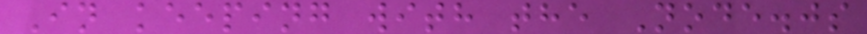In keeping with the Node.js
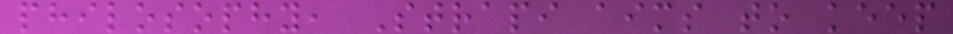philosophy, Strapi aims to keep
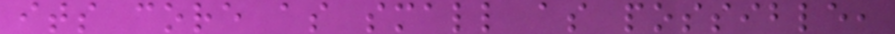its core as small as possible,
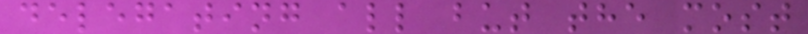delegating all but the most
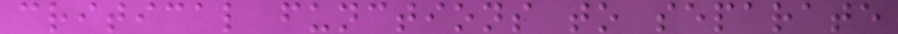critical functions to separate
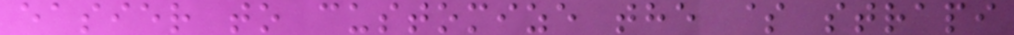easier to customize the $ strapi
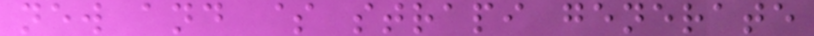new and $ strapi generate
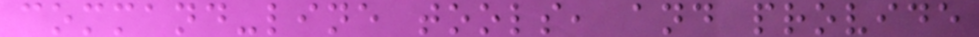command-line tools, and provide
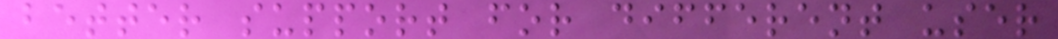better support for different user
